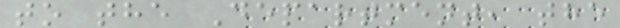to the Department, the
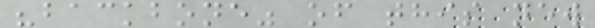"backbone" of this new
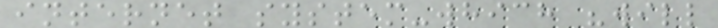internet system-which "will
